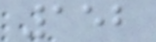152
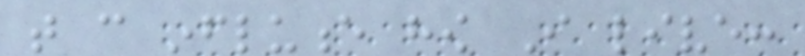that can influence how I live:
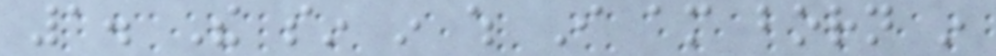1. The sin in which I am born in
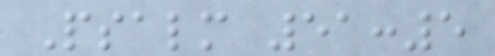Psalm 51:5
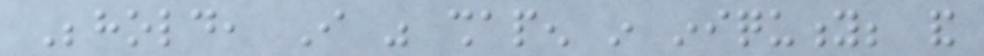Behold, I was shapen in iniquity; and
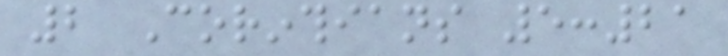2 Corinthians 5:21
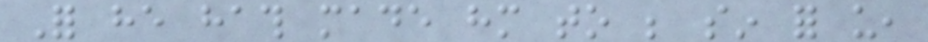For he hath made him to be sin for us,
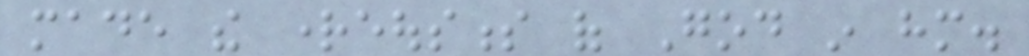made the righteousness of God in him.
